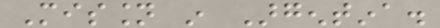Mission in Argentina.
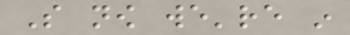So now we're in
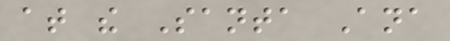at the Santa Ana
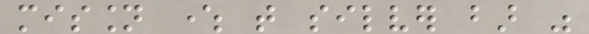mission where that silver bar was
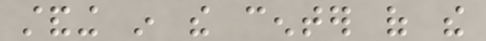standing in the center of the
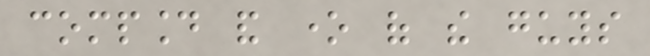compound and one of the guys
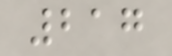217
